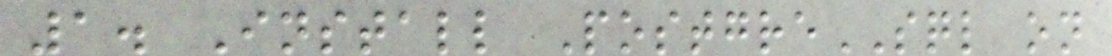1. Install PostgreSQL on
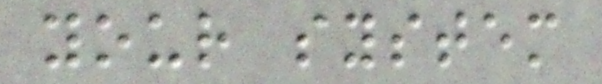your system
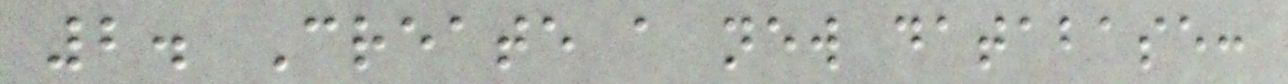2. Create a new database:
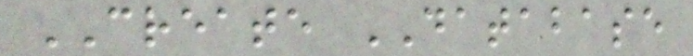CREATE DATABASE
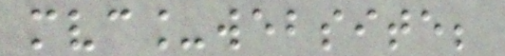mvc_website;
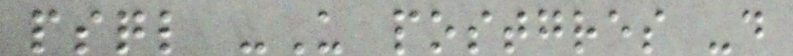psql -U postgres -d
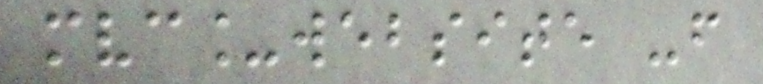mvc_website -f
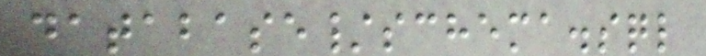database/schema.sql
